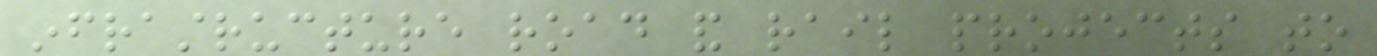infrastructure road and rail projects to
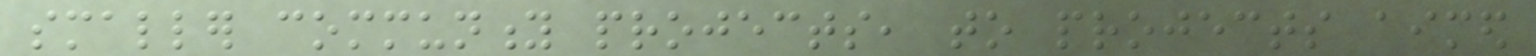smaller community projects, to projects aimed
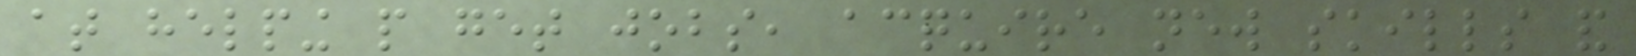at helping people get jobs, acquire new skills and
